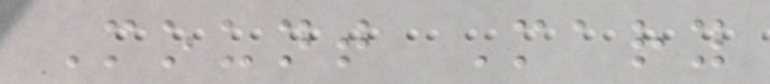Mount Mary
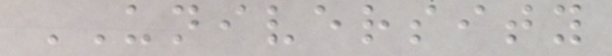UNIVERSITY
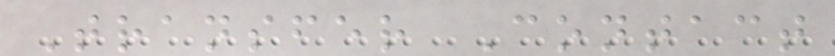Transfer Contact
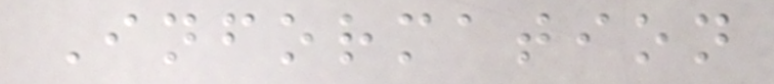Information
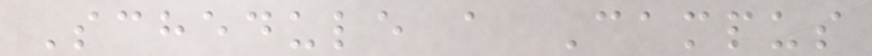Schedule a Campus
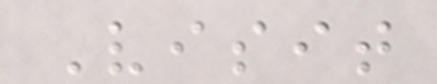Visit
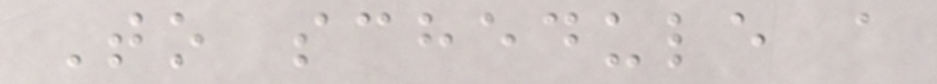To schedule a
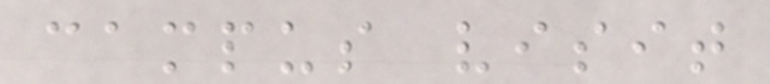campus visit
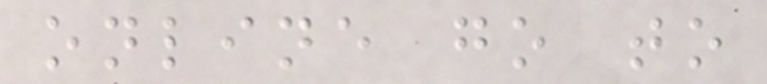online go to
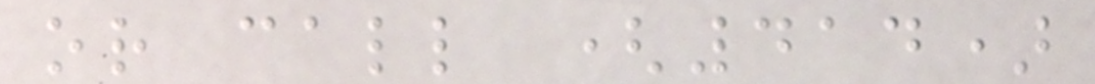or call (414)
